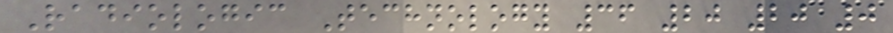Radiologic Technology 36 20 20 0
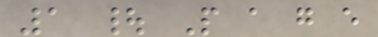1 | P a g e
